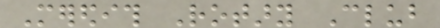Meredith Rotary Club
